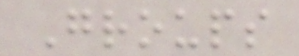Groups
